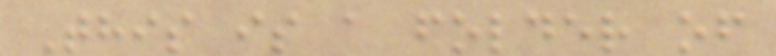This is a folder of
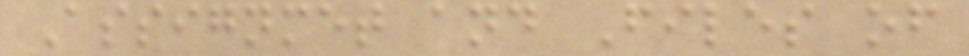Assignmet and Files of
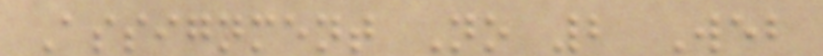Assignment No 2 Web
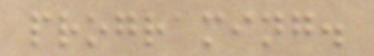programing.
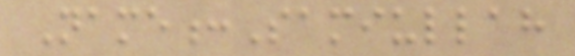Name:Samiullah
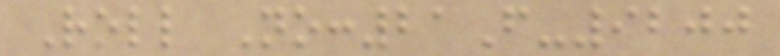Roll No:21F-9200
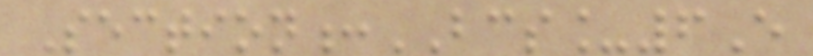Section:BCS_6E
